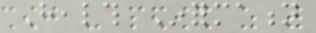Health Information
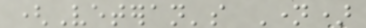(Veteran's Name)
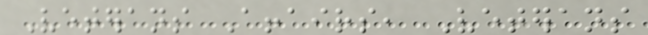Veterans Affairs, Veterans
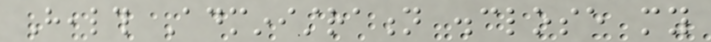Health Administration disclose my
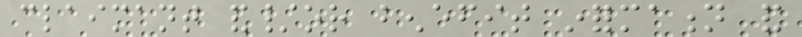claimant and/or benefit information and
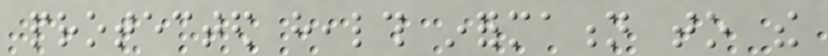protected health information to the
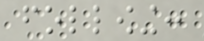following:
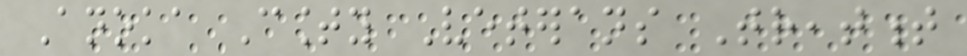Anoka County Veterans Treatment
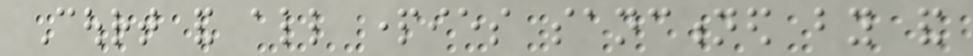Court and all parties sanctioned by and
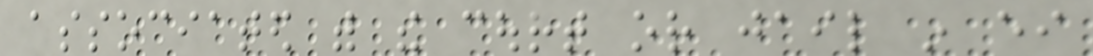associated with the court or jail in either
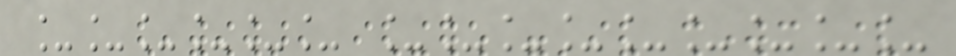______ _________
